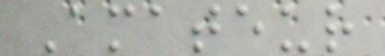Amateur
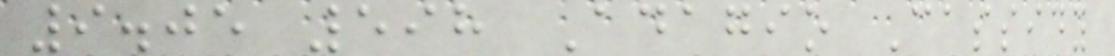9.05 598 Adagio Cassidy
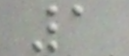1
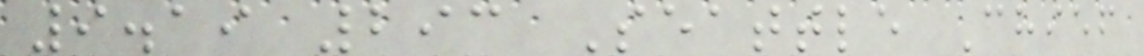9.19 293 Seattle Chief
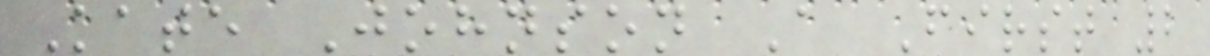Kate Johnson A First 2
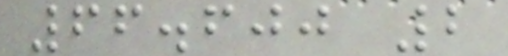66.600 2
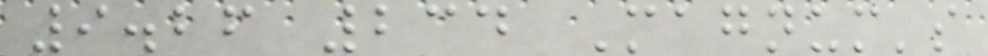9.26 234 Magnum's
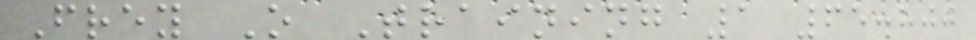Frey O Training 1 65.800
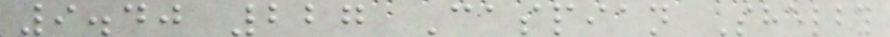9.40 227 Caspian Shelby
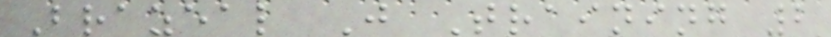Brazeal J Training 2
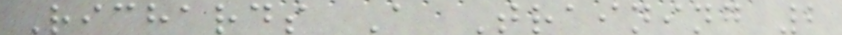Richards A Training 2
